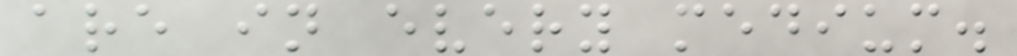are in every medium.
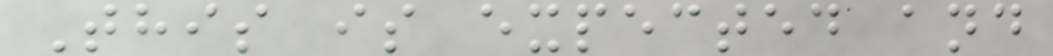This is expected and
